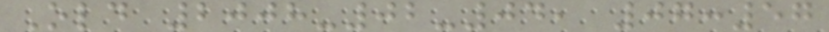Old 2008-02-04, 07:57
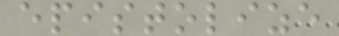epistolize
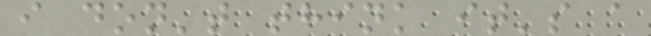i don't think it's a
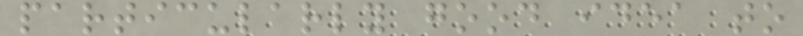particularly good idea to
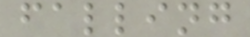falling
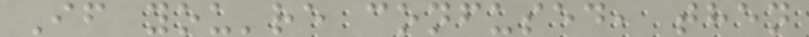If you're confused, then
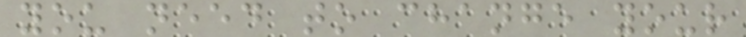you need to change your
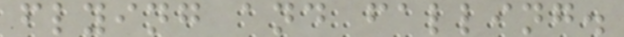flying and falling.
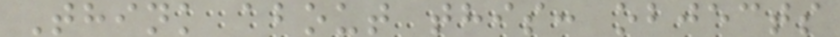Think about this: objects
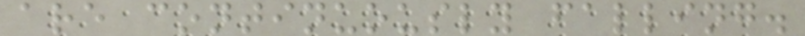are continuously falling.
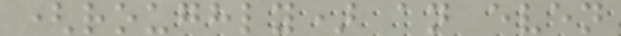(roughly) an even
